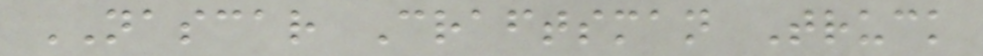NASCAR Craftsman Truck
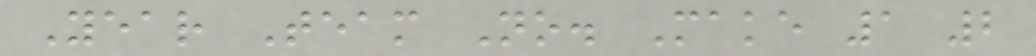Year Team No. Make 1 2
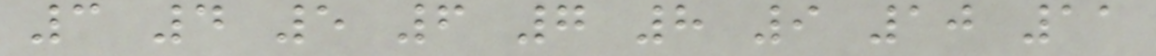3 4 5 6 7 8 9 10 11
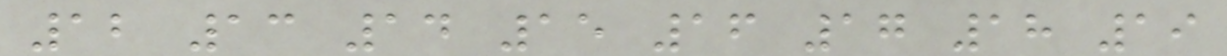12 13 14 15 16 17 18 19
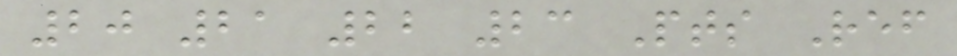20 21 22 23 Pts Ref
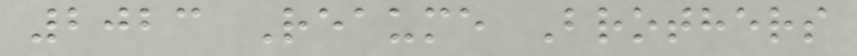2023 Reaume Brothers
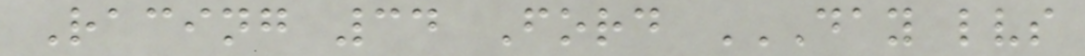Racing 34 Ford DAY LVS
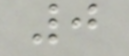0
